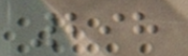298
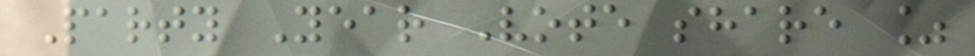Party Year Vote share %
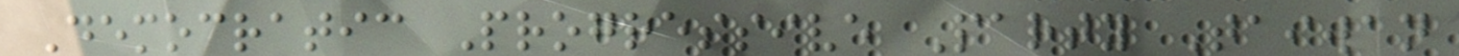Democratic Progressive Party Taiwan
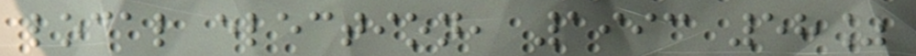local election, 1993 58%
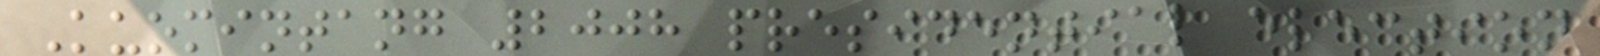Kuomintang 2008 presidential election
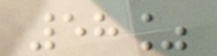58%
